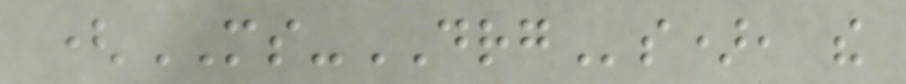(MS-DRGs), the
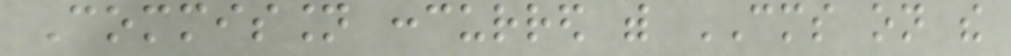Commission concurred with CMS on the
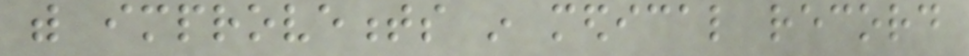with improvements in medical record
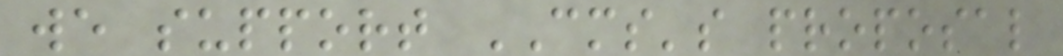we support CMS's proposal
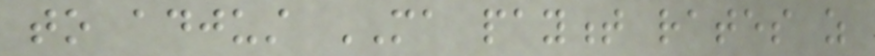to adjust MA payment rates as
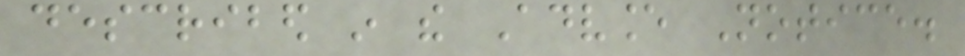described in the Advance Notice.
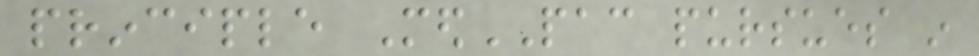principle MedPAC pursues in
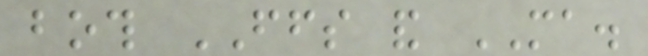both FFS and MA.
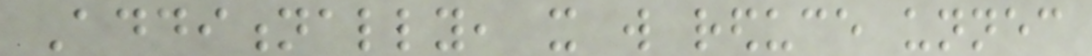Additionally, it will reduce unnecessary
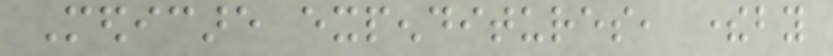Medicare expenditures, thereby
